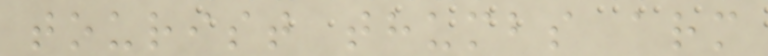tourist thumbs arm
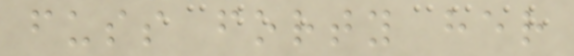fuss forty her
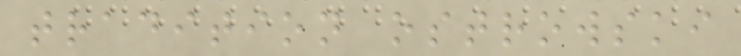tradition ostrowski
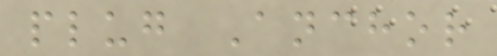plug Anchor
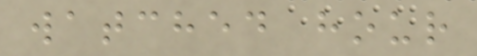watched hour
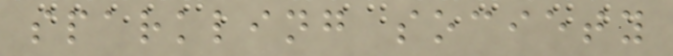sparkling society
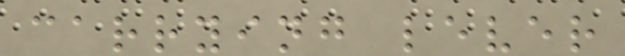carrying lever
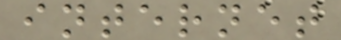internet
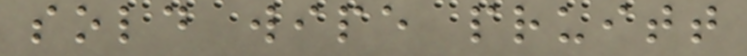sold wipe pruitt
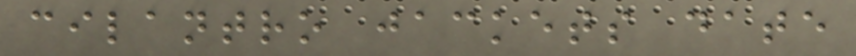cilantro jackets date
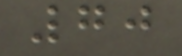70
